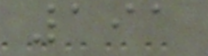191
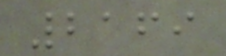2169
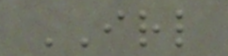IRL
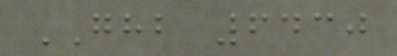GHB 6430
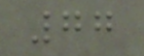77
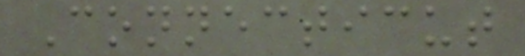Connecticut
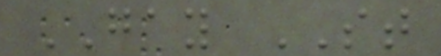GAY ST
